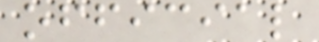official
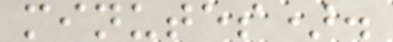minutes).
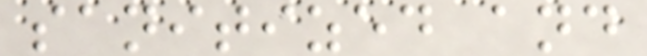sanitized and
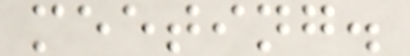meeting.
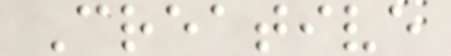Creative
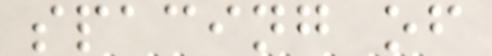spacing of
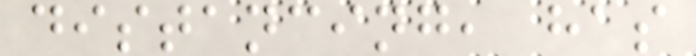distancing, has
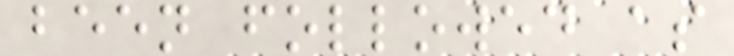been followed as
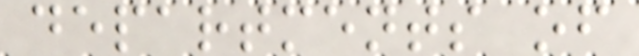departments of
